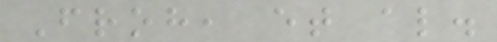Froh, et al.
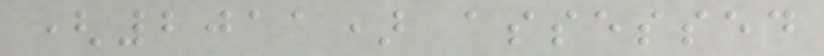(2011) assessed
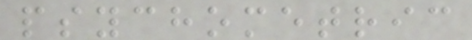psychometric
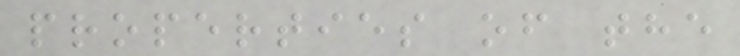properties of the
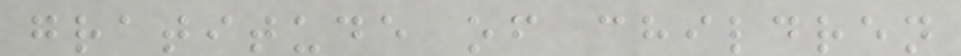gratitude of children
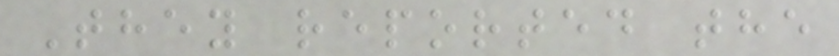They reported the
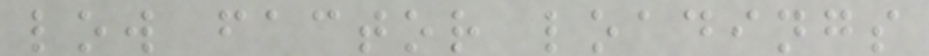low factor loadings
